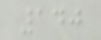140
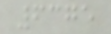6375
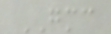GMC
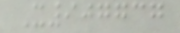X907737
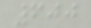600
